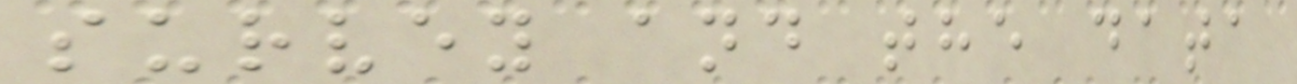survey and the data
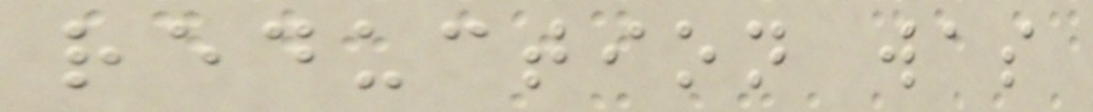reduction was
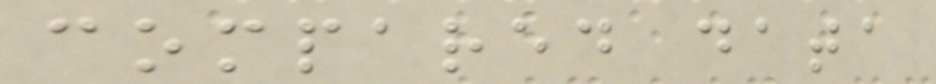compared data
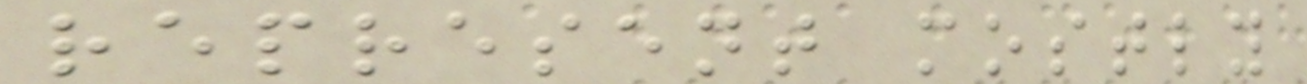represent mostly
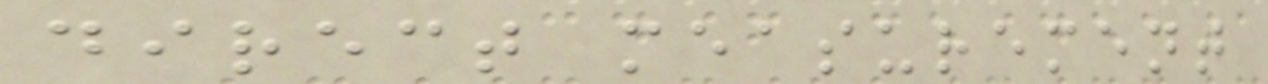direct measurement
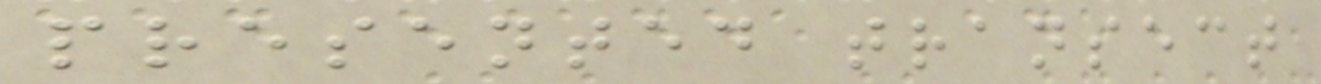presented transect
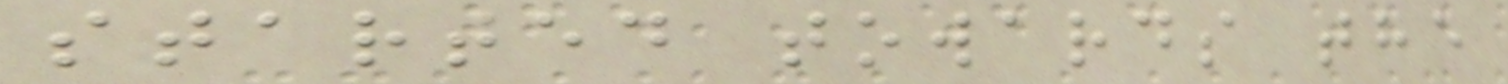started towards the
